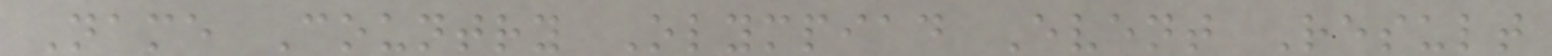Name Country Olympiad Event Result
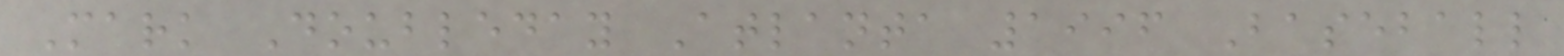Mark Doubleday Atlanta 1996 Baseball
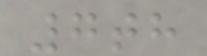7th
